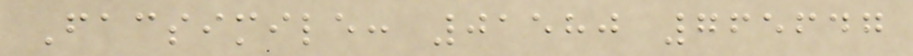Facsimile: 01580 765647
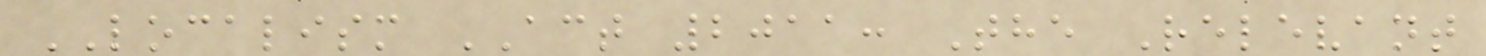LOCALISM ACT 2011: The Relevant
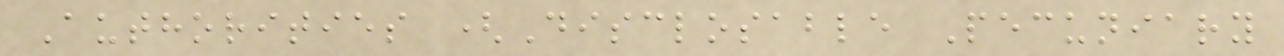Authorities (Disclosable Pecuniary
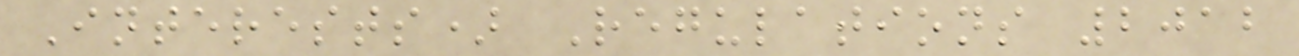Interests) Regulations 2012
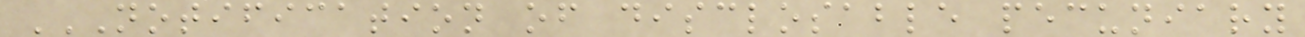NOTIFICATION OF DISCLOSABLE PECUNIARY
